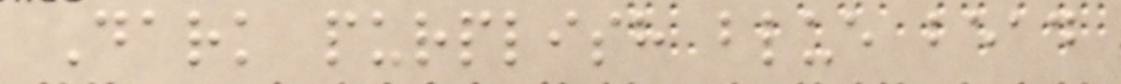Dark purplish blue bead
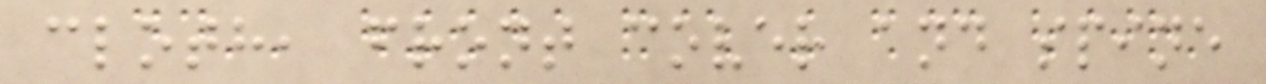cloth, front cover and spine
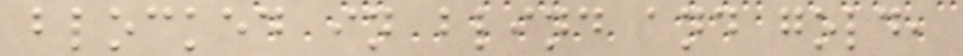blocked in blind and gold,
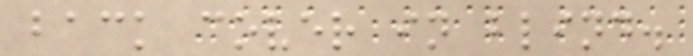back cover in blind.
